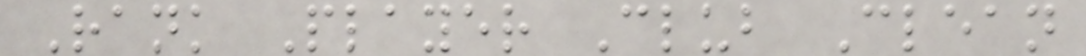Rank Player Club Clean
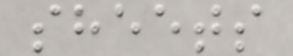sheets
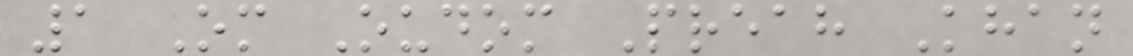1 Om Oudom Preah Khan
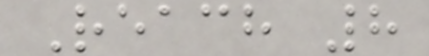Reach 8
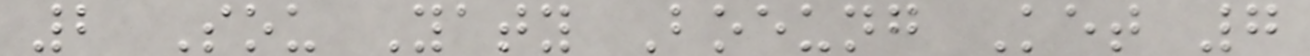2 Sou Yaty Boeung Ket 7
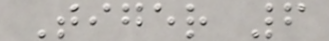Tiger 6
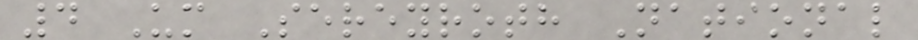4 Um Sereyroth National
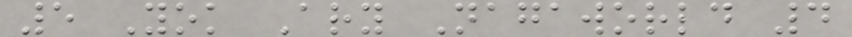5 Yok Ary Nagaworld 4
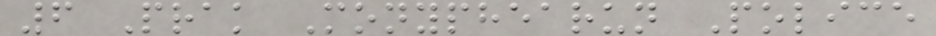6 Prak Monyphearun Police
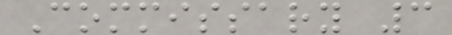Commissary 3
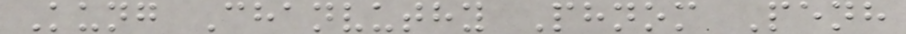Kung Chanvuthy Phnom Penh
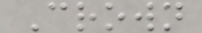Crown
